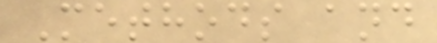Methods and
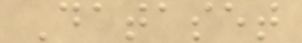Dataset
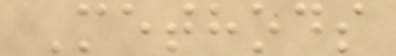Methods
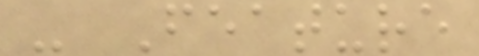- Feature
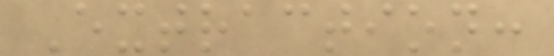Extraction:
